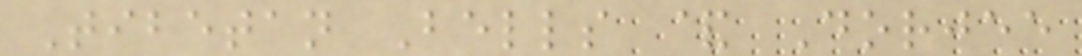Tibetan Bells & Dorjee
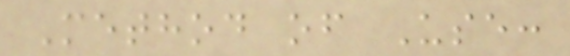Method of Use:
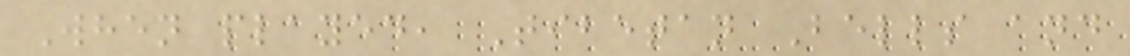When played, Tibetan Bells and
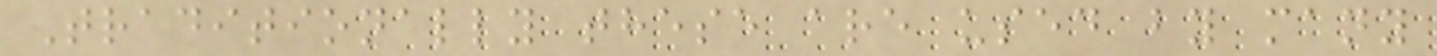Traditionally these are used by many
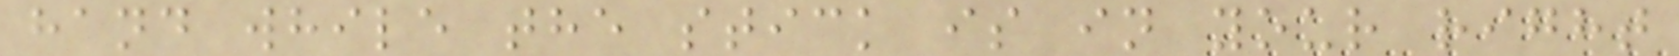hand while the stick is in your right
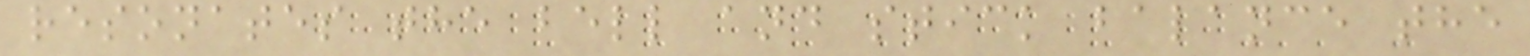resonates the bell and stick balance the
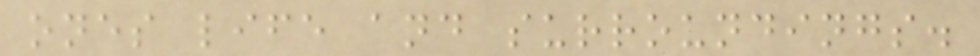ones life and surroundings.
